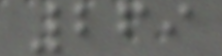269
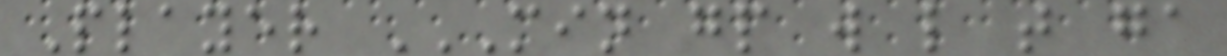Player MIN GP W L T GA
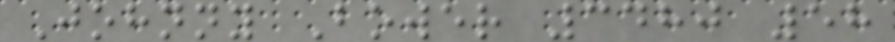Johnny Bower 3480 58
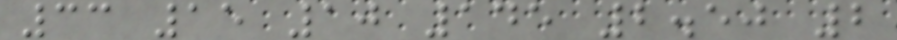33 15 10 145 2.50 2
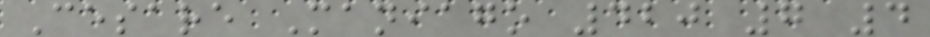Cesare Maniago 420 7 4
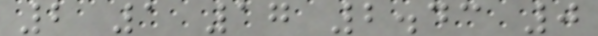2 1 17 2.43 0
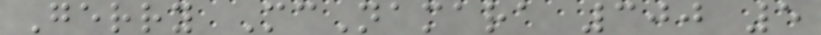Gerry McNamara 300 5
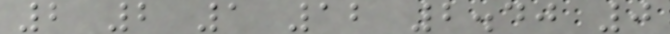2 2 1 12 2.40 0
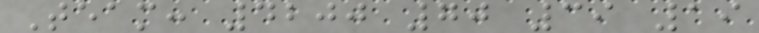Team: 4200 70 39 19
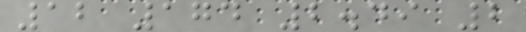12 174 2.49 2
